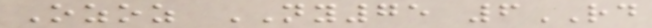Ozoz NY75 6RD
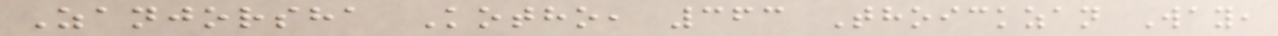Zanjorsha Kotho, 363 Thoickzan Way,
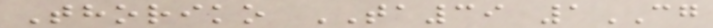Thoriko TA39 1CG
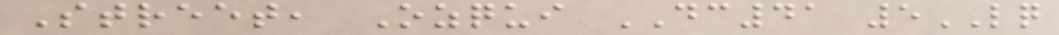Street, Ozqui DC41 5LQ
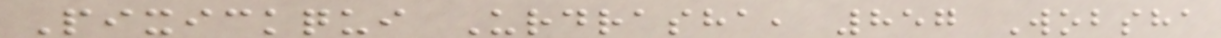Pixickqui Urdrasha, 857 Wobsha
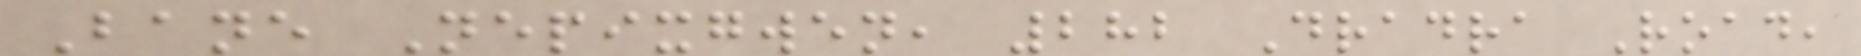Bane Nepixgwen, 282 Dradra Road,
